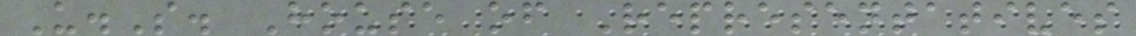U.S. House of Representatives
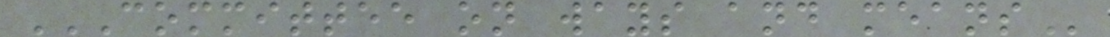COMMITTEE ON WAYS AND MEANS
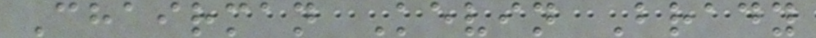Chairman Kevin Brady
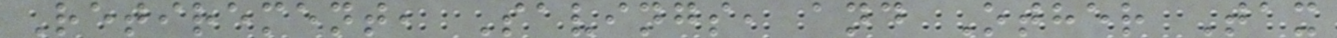Retirement, Savings, and Other Tax
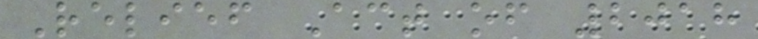Relief Act of 2018
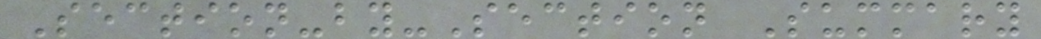Section-by-Section Summary
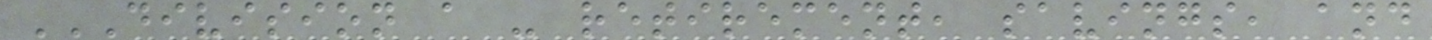DIVISION A - RETIREMENT, SAVINGS, AND
